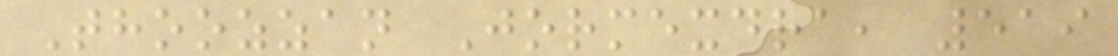Thoozzan Jormexdra, 519
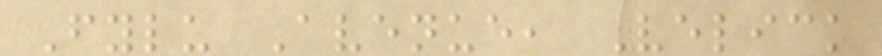Fylu Avenue, Velick
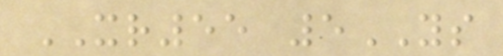XR55 5YS
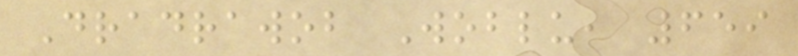Dradrawob Woblu, 659
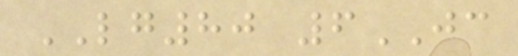LG80 6JC
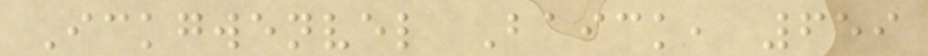Ickgwenvel Baick, 659
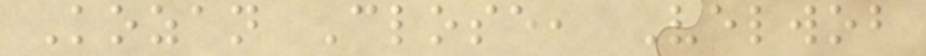Kozan Close, Velwob
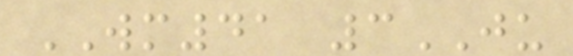WM41 3JU
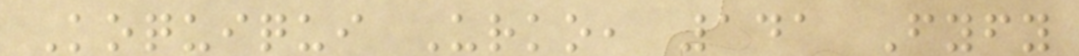Koquiqui Urko, 141 Fyfy
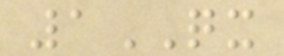1QX
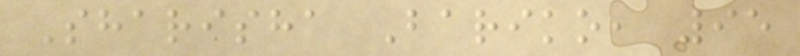Sharisha Bariko, 95
